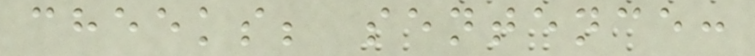cheeks; sentence:
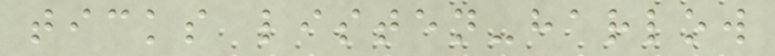ticks listen-harlow
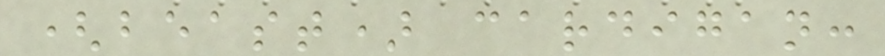(beast) cardigan:
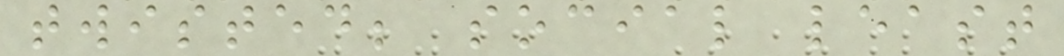twisted; social least
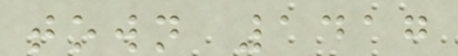town 1417
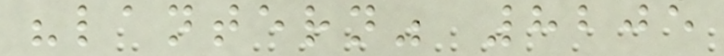"lantern" 8205
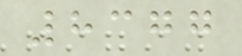8377
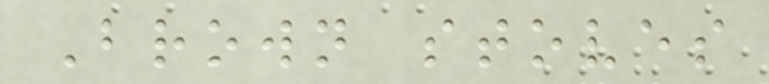Brown stoves
